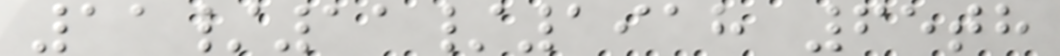11/11/1918 65th
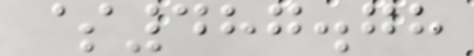$487.78
